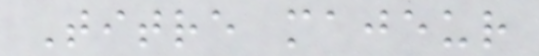Titre majeur
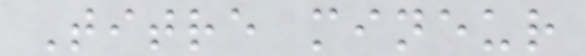Titre mineur
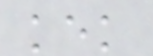kek
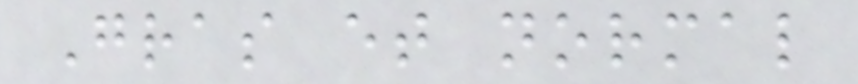Gras et normal
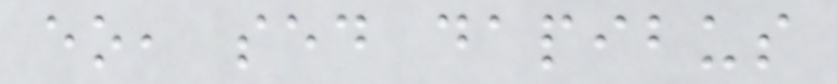eo, sed dapibus
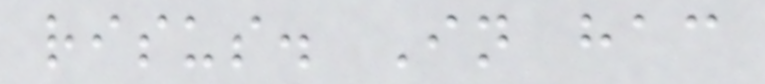risus. In hac
